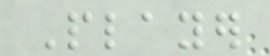Player
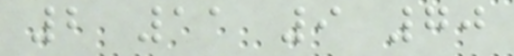2 11 9 70
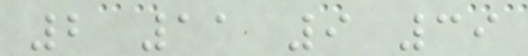2 11 9 39
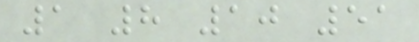1 8 10 51
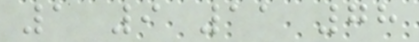1 9 11 78
